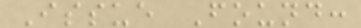Issue Found:
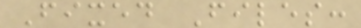Fixed Files:
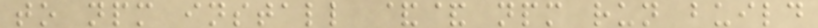to npm install && npm run build
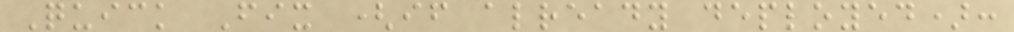Quick Fix (if already deployed):
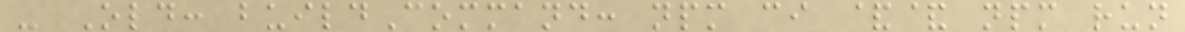- Old: buildCommand: npm ci && npm run
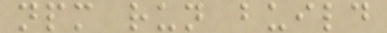npm run build
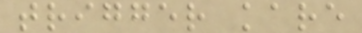trigger kare
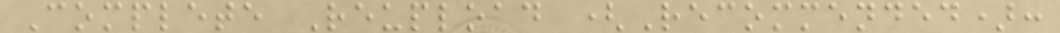Complete Reupload (Recommended):
